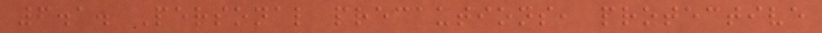6.1. Personal precautions, protective
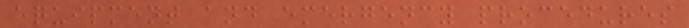equipment and emergency procedures
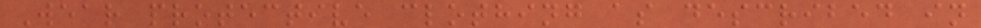Wear protective clothing as described in
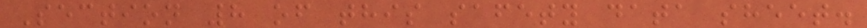Section 8 of this safety data sheet.
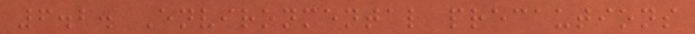6.2. Environmental precautions
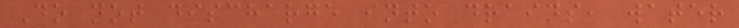Do not discharge into drains, water
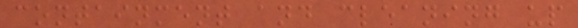containment and cleaning up
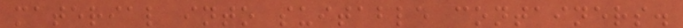material into suitable containers.
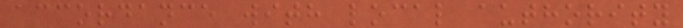accordance with local authority
